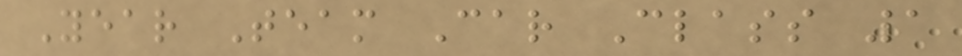Year Team Car Class 1
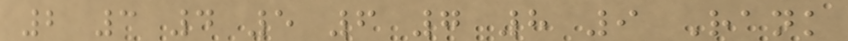2 3 4 5 6 7 8 9 Rank
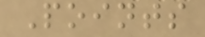Points
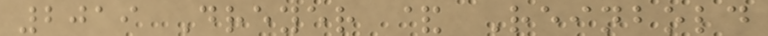2019 Dreyer & Reinbold
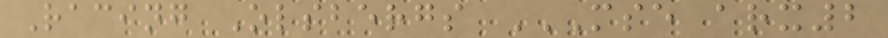Racing Olsbergs MSE ARX2
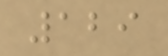129
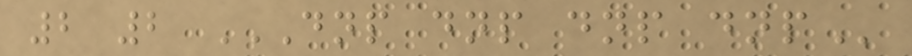2 2 DNP DNP DNP DNP
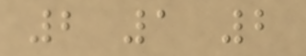2 1 2
